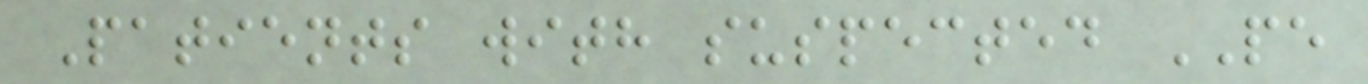Patients with suspected PE
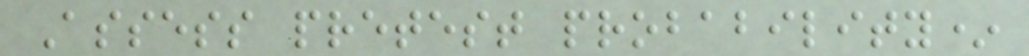Assess pretest probability*
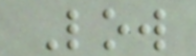Low
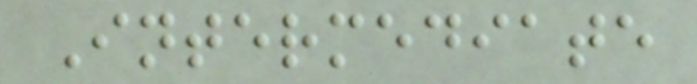Intermediate
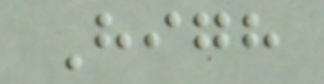High
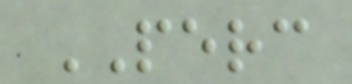PERC
